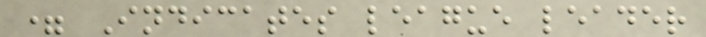= Indicates league leader
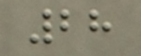28
